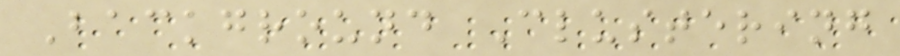Background Clustering
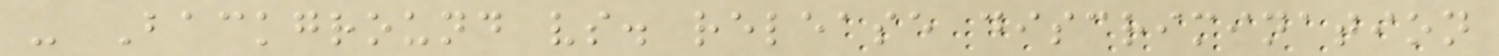- Background vs. release discrimination
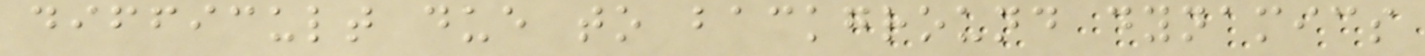difficult due to background dynamics
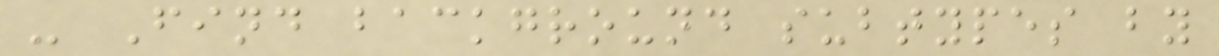- Find background subtypes by
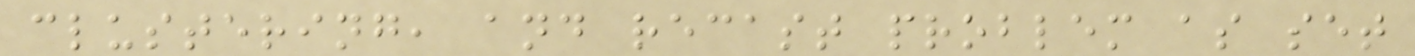clustering, and recast problem as set
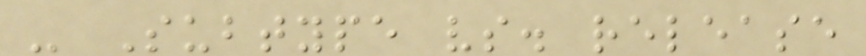- Subtype vs. release
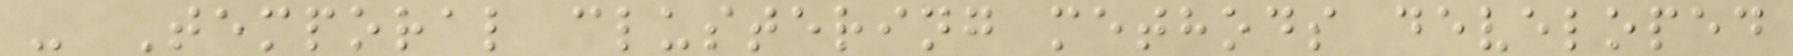- Temporal clustering methods developed
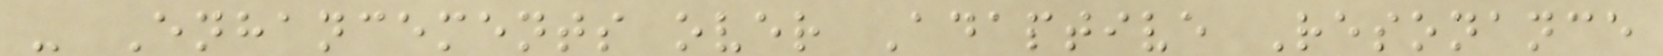- Enhancements over Adaptive Resonance
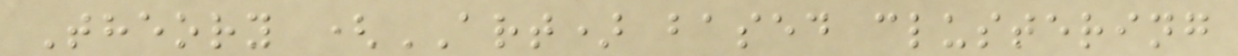Theory (ART) based clustering
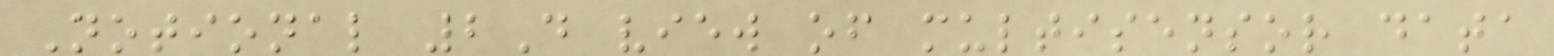Notional 2D view of multisensor data
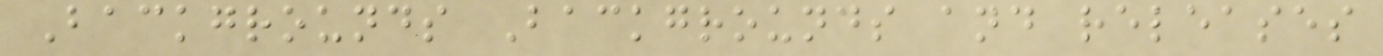Backgrounds Backgrounds and releases
